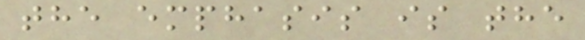the emphasis is the
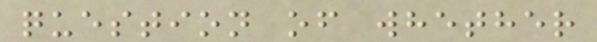question of whether
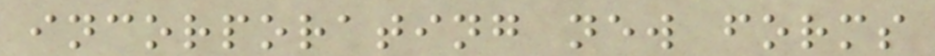incorporating new forms
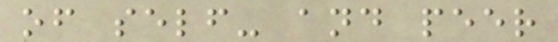of self- and peer
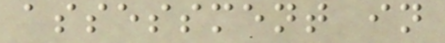assessment in
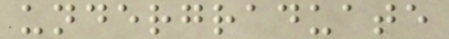undergraduate
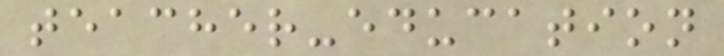teacher-education
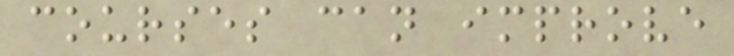courses can improve
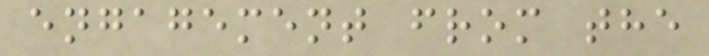engagement from the
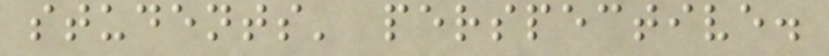students' perspective.
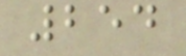254
